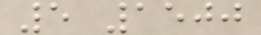5 1500
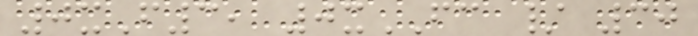0xF3, 0xFC / 30
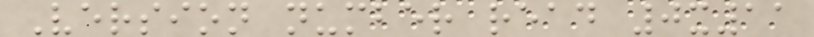Version number read 0x11
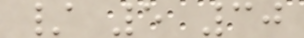/ 5 30
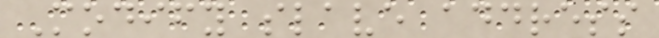Modify slave address
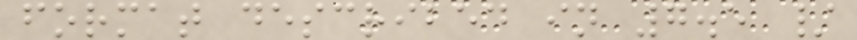format described in 7.5 /
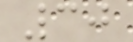30
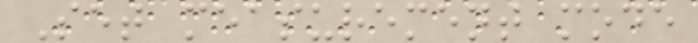Set measurement mode
